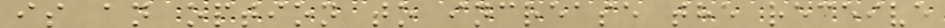is an option to increase the receive
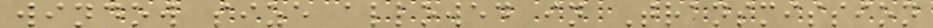window size allowed in Transmission
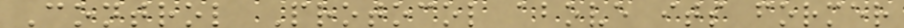Control Protocol above its former
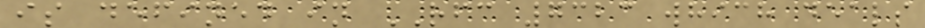is defined in RFC 7323 which deals
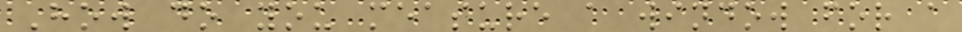How do you measure a window for a
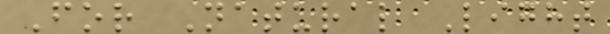For Natural Light
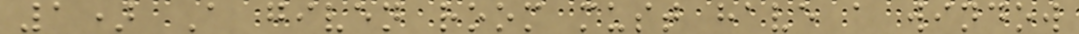1) A given room must have a window
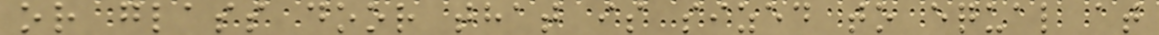or glass door that is sized to equal at
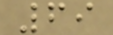69
